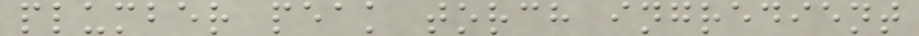plumber peak torch ingredient
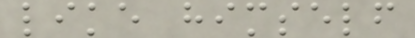like himself
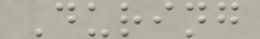During
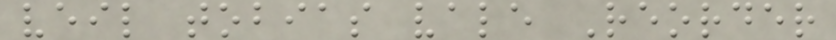veil tobias vale Reorder
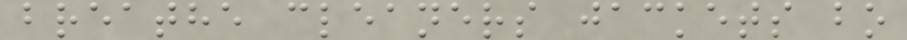breathe cleaners jackets bo
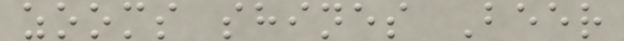zooms shines Beer
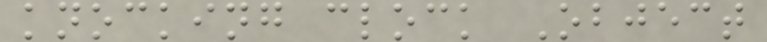knocking clock Object
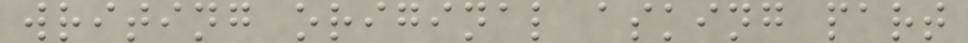writing original asking part
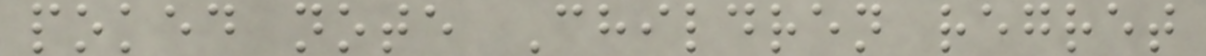poked note Children regret
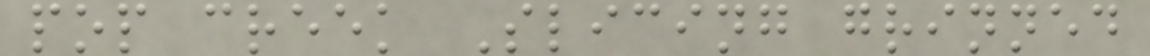pop creek Slicing grinned
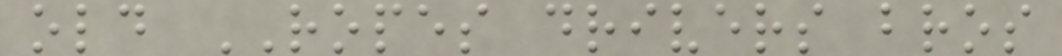old ROPES drivers bros
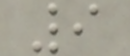9
